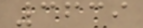3639
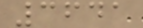3641
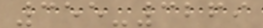355-3269
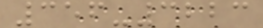356-3223
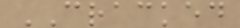CRACKED
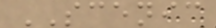SCENIC
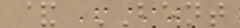& BENT
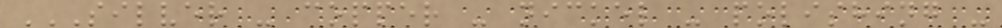SILVER - COPPER - NICKEL - POLISHING -
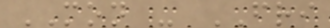MON - FRI
